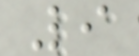9
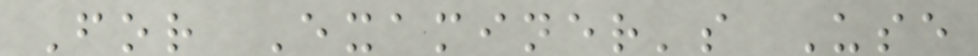For Examiner's Use
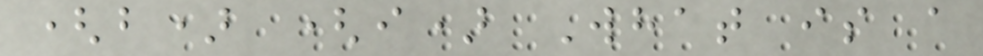(b) (i) What is a
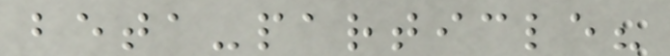beta-particle?
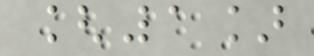[1]
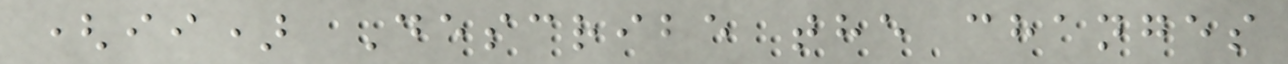(ii) Describe the changes
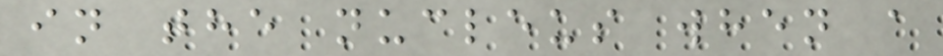in the nucleus when a
